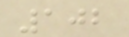102
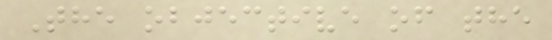The objective of the
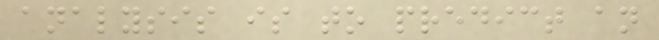analysis is to predict an
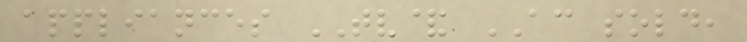appliances TV& AC sold,
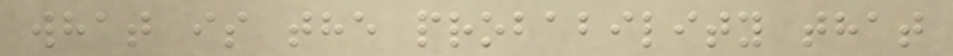what is the probability that
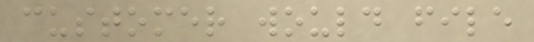customer would file
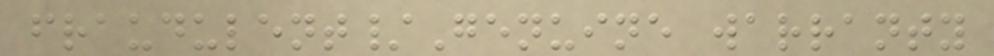fraudulent/Genuine warranty
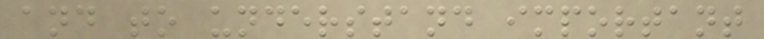and to understand important
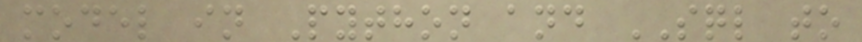model in Python and SQL to
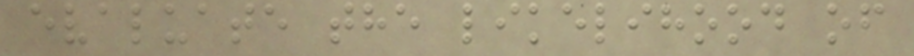evaluate the likelihood of
